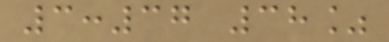3:37 38%
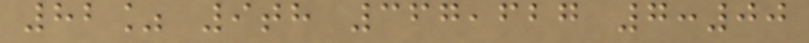82% 9th 367,627 7:00
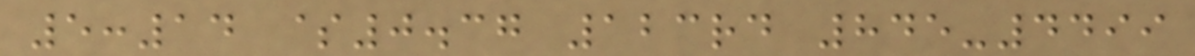5:14 $0.37 123rd 845-4499
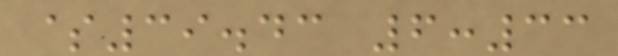$39.43 6:33
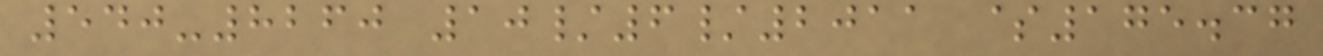540-8260 10/6/2011 $175.37
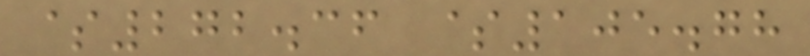$272.36 $105.78
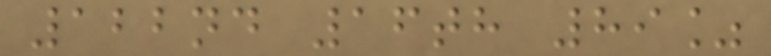122nd 16th 89%
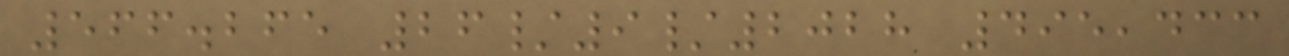566.265 26/9/2028 495,433
